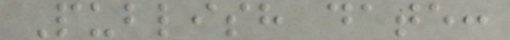Publish date:
